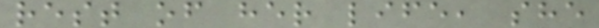rest of her life, she
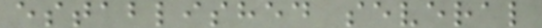established several
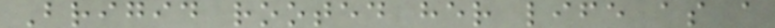Brigid rooted her life as a
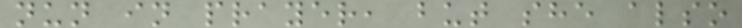nun in prayer, but she also
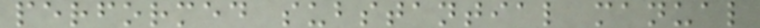performed substantial manual
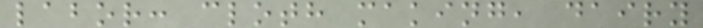labor: cloth making, dairy
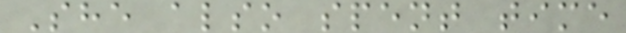She also spent time
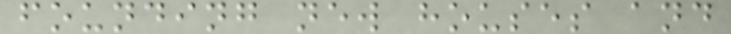founding new houses and
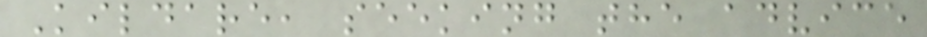Kildare, seeking the advice
